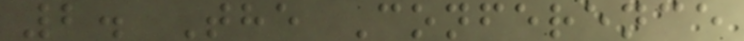2. The Conference
